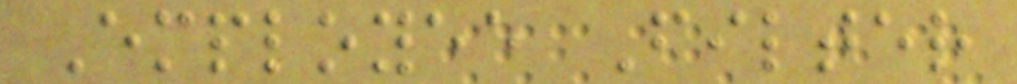Employee Filter
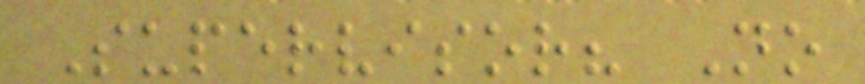Supervisor? No
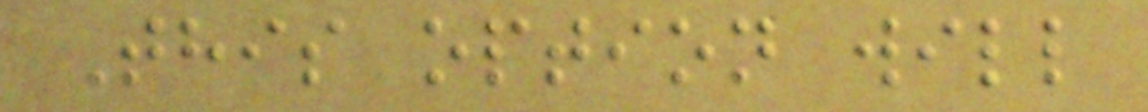This option will
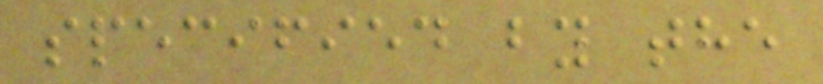specified by the
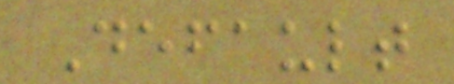Default
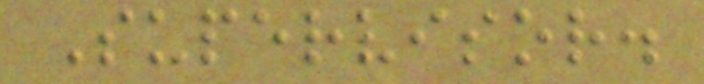Supervisor.
